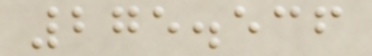275.536
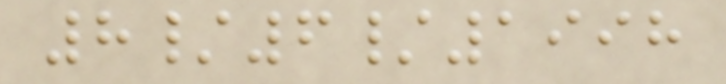8/6/1998
